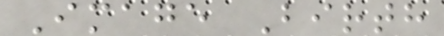Image Birth
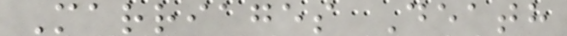Marriages Death
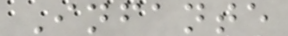Infante
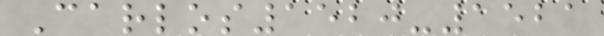Carlos1520-1521
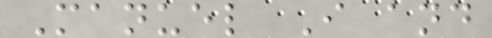Manuel I and
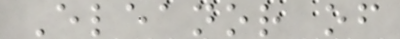Eleanor of
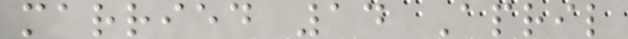married 14 April
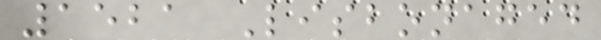1521 Lisbonaged
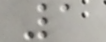1
